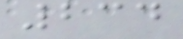234
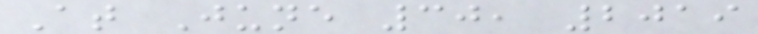At June 30, 2019
